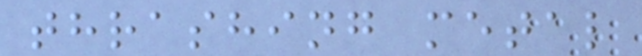thrashing metal
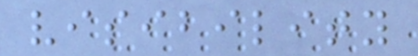visibility
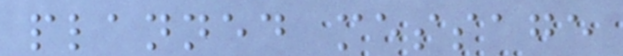planned message
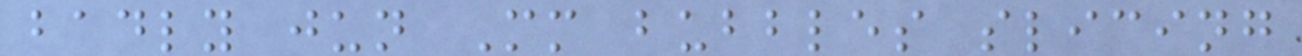badly jun Mm bubbles slicing
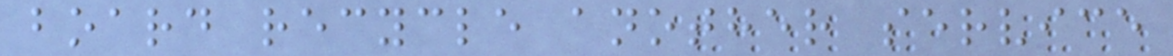board recycle another service
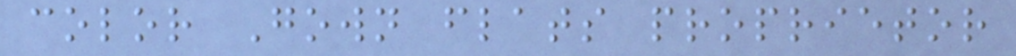color Gown flats proprietor
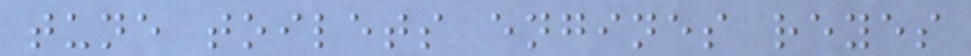tune toilets engines reyes
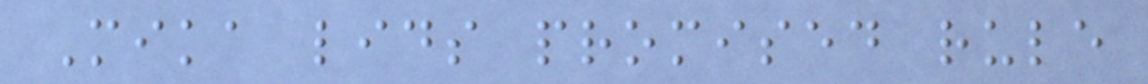Mika lids promised rule
